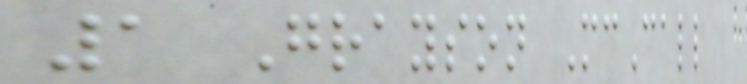1 Grayson McCall
